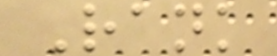Rank
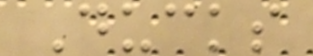Ducks
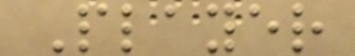Player
